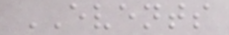EVENTS
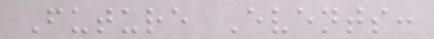Future Events:
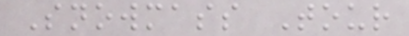Snowmass Tour
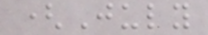(July
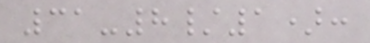31-8/1):
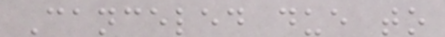Canceled due to
